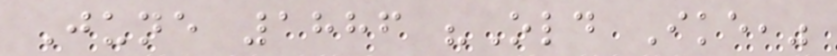June 1886 "Old Ike,"
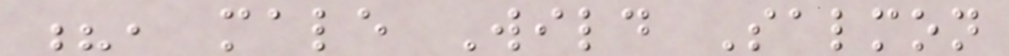?, male Wild Salmon
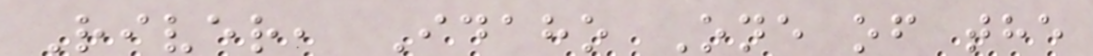River, Idaho One of the
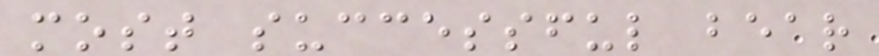most successful bear
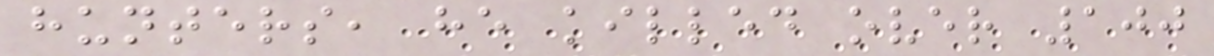hunters, he killed over 100
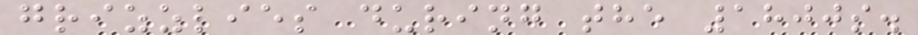grizzlies during the 1800s.
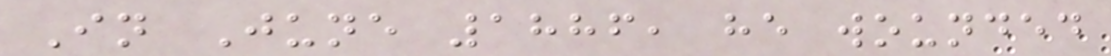In June 1886, he wounded
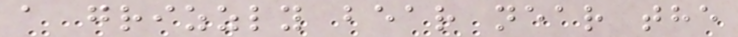a grizzly bear near the
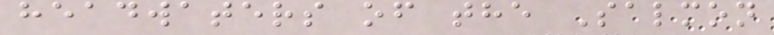headwaters of the Salmon
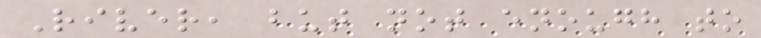River, but not enough to
